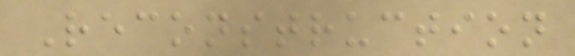Reconstruction
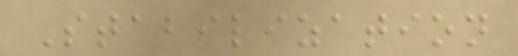Stabilization
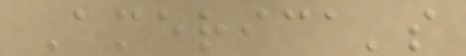America's
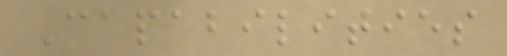Capabilities
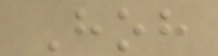Hoh
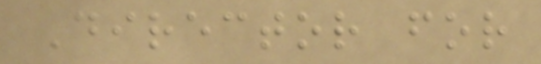Director for
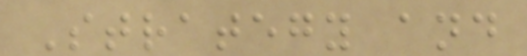Strategy and
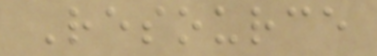Resource
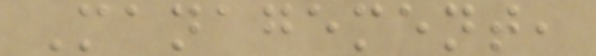Management,
